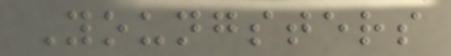Youngsters
